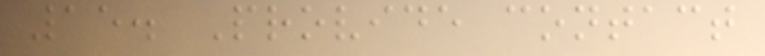15. Provide contact
